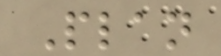Plan
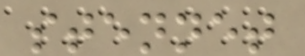stennet
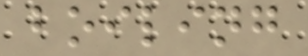boiling
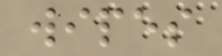wipes
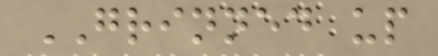GRINNED up
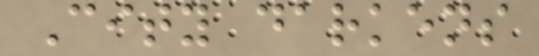City darkens
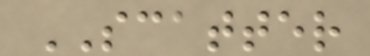SCATTER
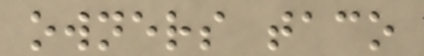owners taco
